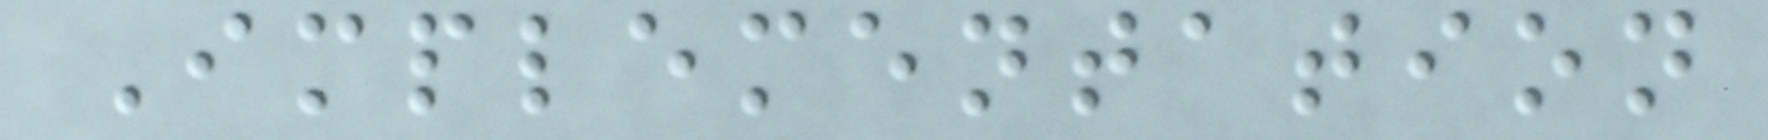Implementation
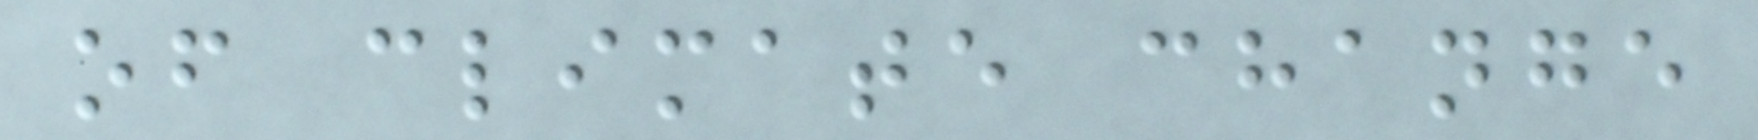of climate change
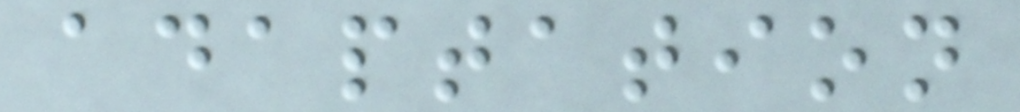adaptation
